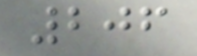206
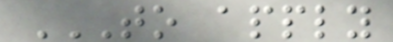TO APPLY
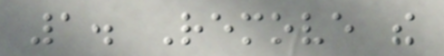1. Remove the
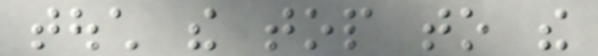touch the top to the
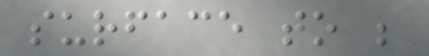surface to be
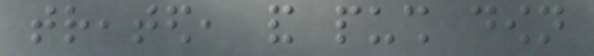treated, and push down
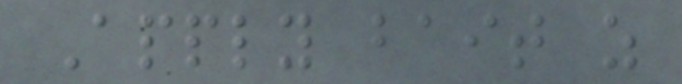Apply bait as
